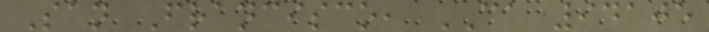San Francisco, CA 94105
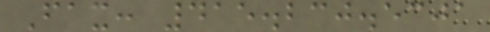Fax: 415.230.5301
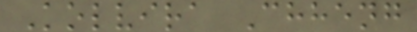Kolvira Chheng
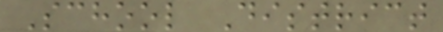School District
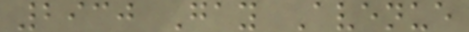2930 Gay Avenue
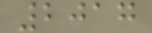2017
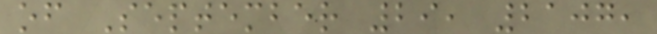of September 29, 2107,
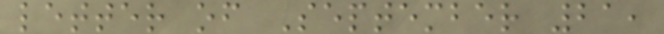letter of September 21,
